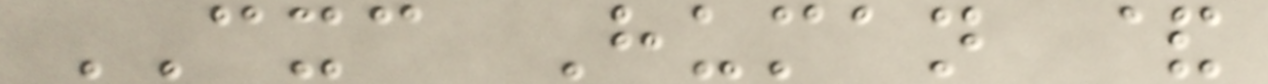CXC Human &
